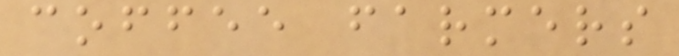coffee farmers
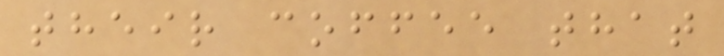their coffee that
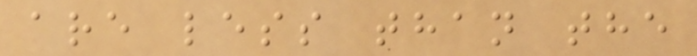are less than the
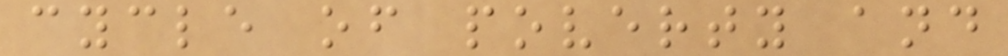cycle of poverty and
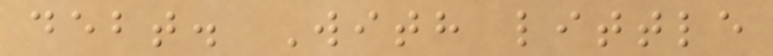debt. With little
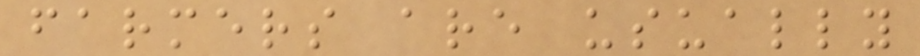farmers are usually
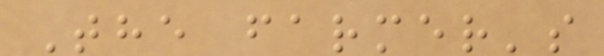The farmer's
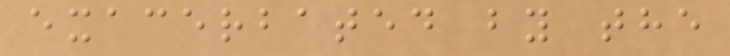exacerbated by the
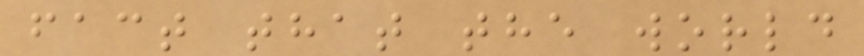fact that the world
